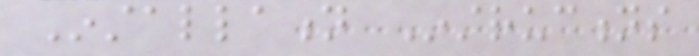Installation Instructions
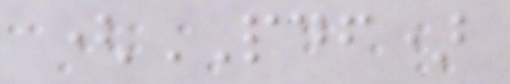(PDF)
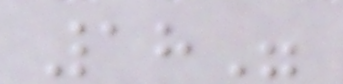18"
